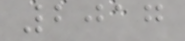2017
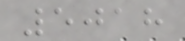5018
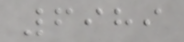6989
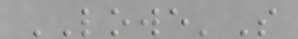LOWE'S
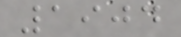1904
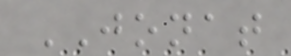JONAT
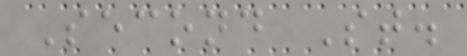Second St.
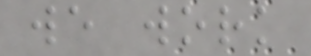we work
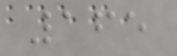165
